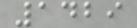1429
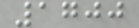1700
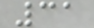31
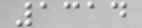1314
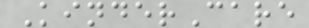KinderCare
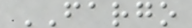FARGO
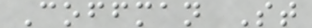Coffman St
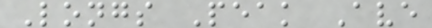Longs Peak Ave
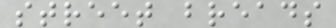street breads
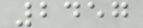2457
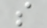s
